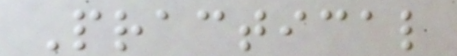Practical
